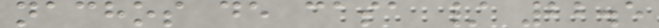nachos de casa / 22.5
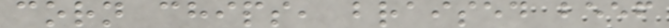corn chips, braised beef
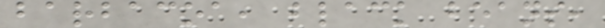barbacoa, black beans,
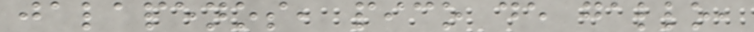jalapenos, pico de gallo,
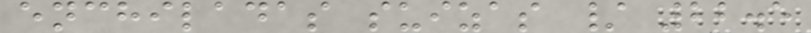enchiladas suizas / 22.5
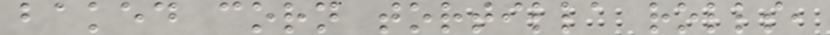baked corn tortilla rolls,
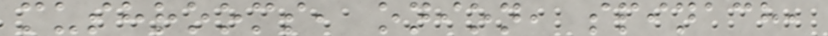mushrooms, onion, spinach,
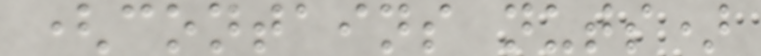(contains nuts)
